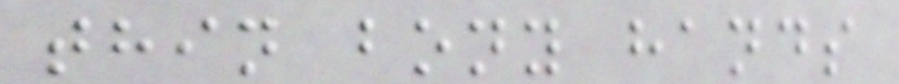thin bony hands
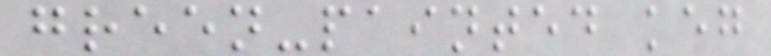green-painted keg
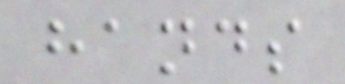hands
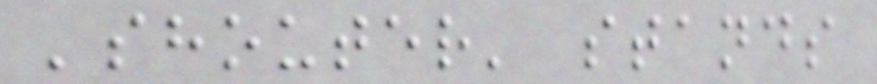'shouter' stands
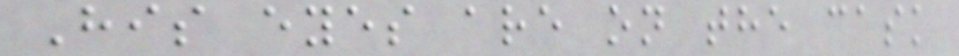His eyes are on the cask
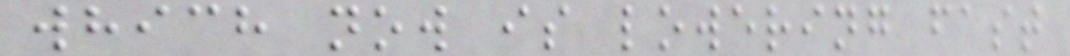which now is lowering fast
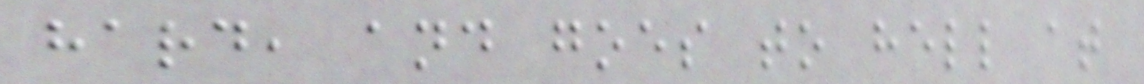hard, and goes to hell at
